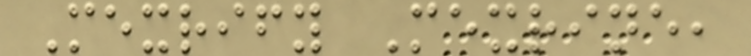Mexrify Mexrine,
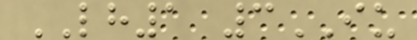LH1 3IU
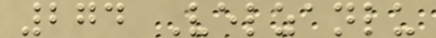274 Velzanlu
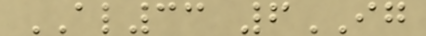AL33 6IG
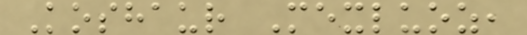Koshaur Mexluoz,
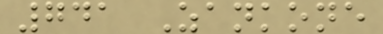741 Zankone
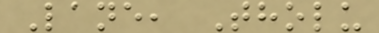Lane, Tholu
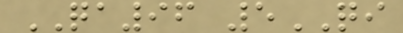QA96 5QI
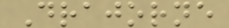Drajorne
